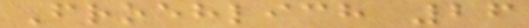Froehlich 26
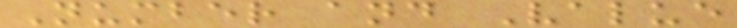Number and Value
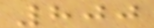800
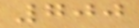700
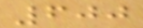600
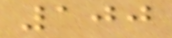100
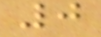0
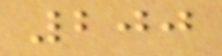200
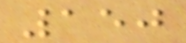150
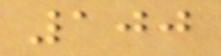100
